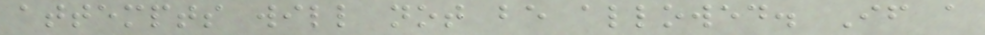attempts will not be allowed. If a
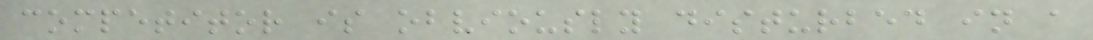competitor is obviously disturbed in a
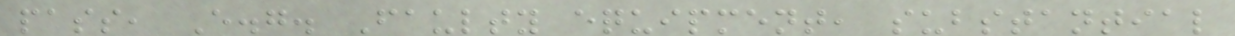pass, E.g. Faulty equipment, substantial
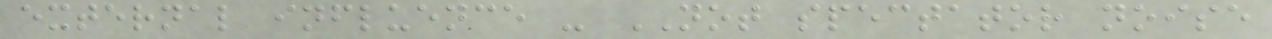external influence - NOT spectator noise
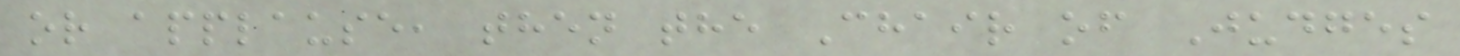or applause, then the Chair of Judges
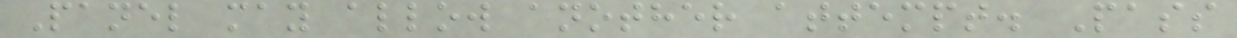Panel may allow another attempt. Pass
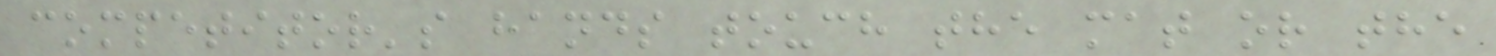competitor's hands touch the mat or the
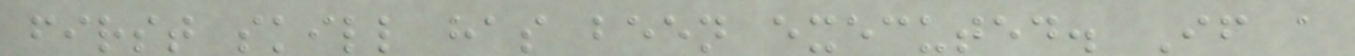first skill has been executed. If a
